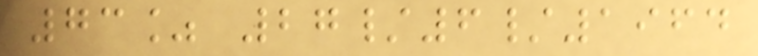73% 27/6/1964
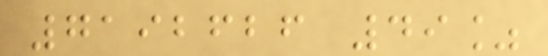7192626 49%
